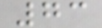73
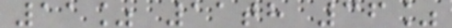11% 11th 36%
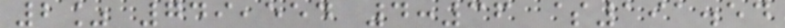2% 749,554 4:36 $191.54
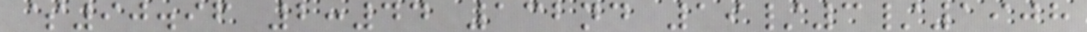$90.96 2:44 132nd 19/3/1908
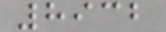8932
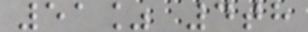51% 4th
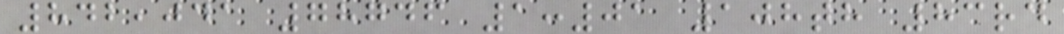842,041 78746 1:01 108th 83rd
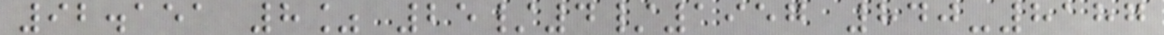92.151 8% 25/4/1957 840-8187
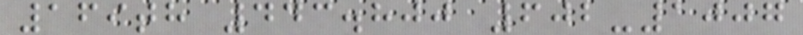169th 443.800 602-1007
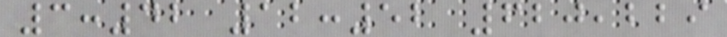3:42 12:52 620,229
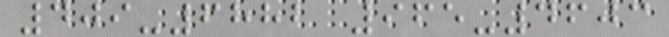409-6882 965-4603
